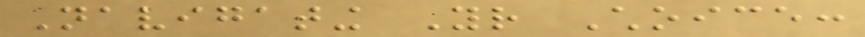Navigating Your Choice:
